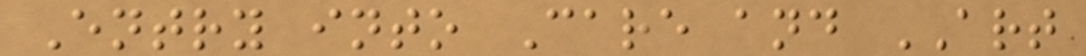Entry into Care and ART
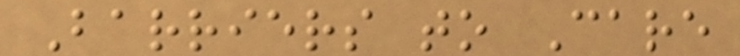Barriers to Care
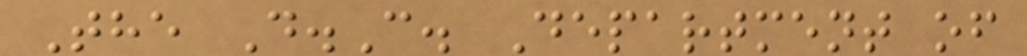The D.C. Department of
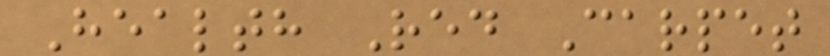Health Red Carpet
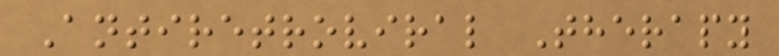Antiretroviral Therapy
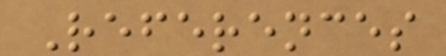References
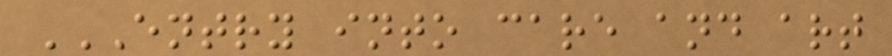ENTRY INTO CARE AND ART
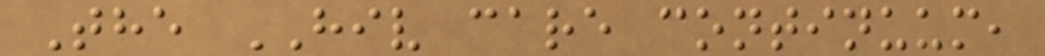The HIV care continuum,
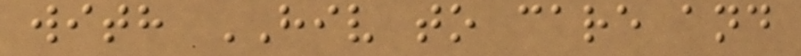with HIV to care and
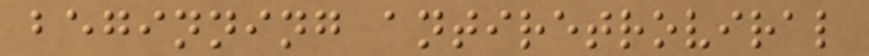beginning antiretroviral
